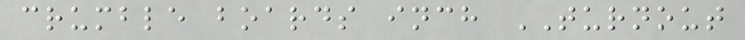crumble boards inch TURNOUT
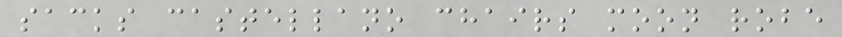sacks castellano chairs moon robe
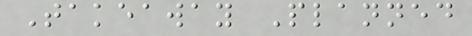Takeaway Planned
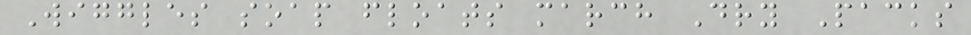Wiggles soap floats march Dry Packs
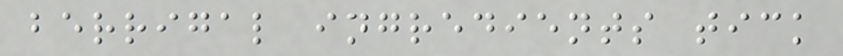berrigal ingredients tick
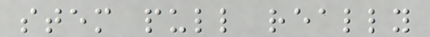stem pull really
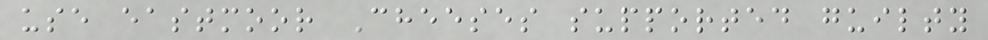use eastmoor Cheeses supported guilty
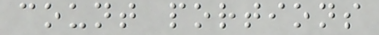count portions
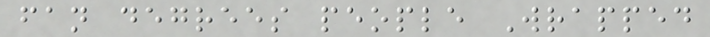fan degrees people Wrapped
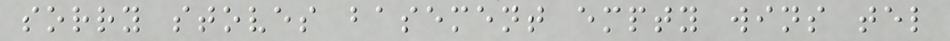sorry stoves basement empty wins tel
